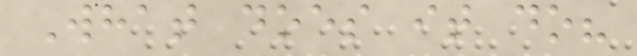What does it do?
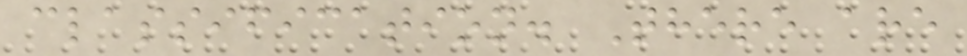classification. There are
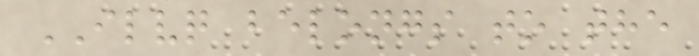ILVQ belongs to the
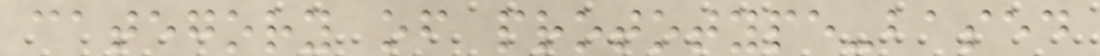category of prototype-based
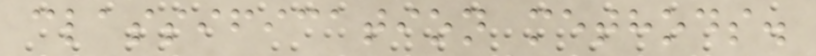classification methods.
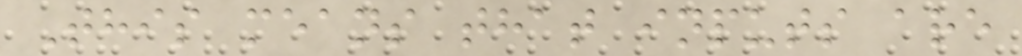This means that inputs are
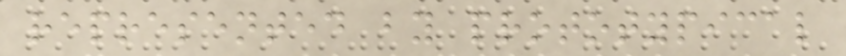represented by prototypical
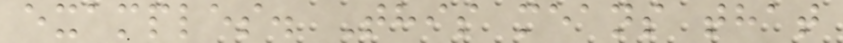examples. This means that
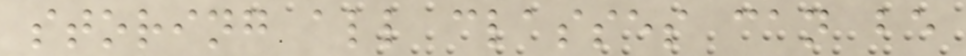storing all classes can be
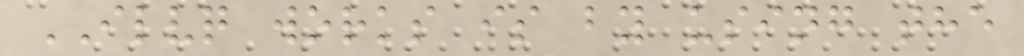ILVQ works is by using the
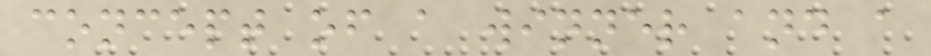concept of a winner and a
